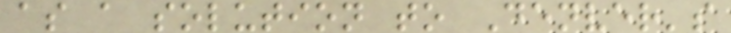as a solution to Denver's
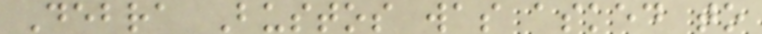Debra Bustos was asked to
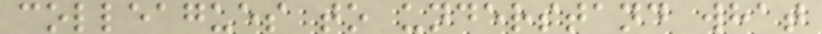colleagues to understand what
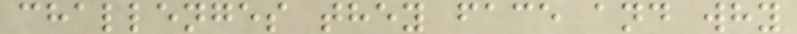challenges they face and why
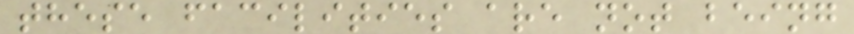these facilities are not being
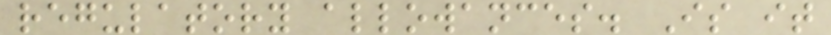regulatory allowances. Is it
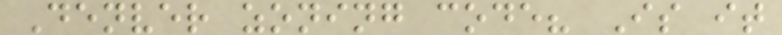Denver zoning code? Is it
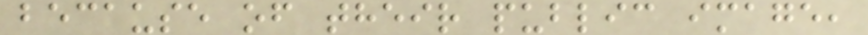because of their public image,
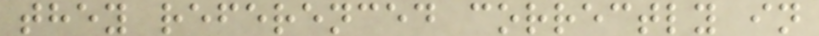they referenced correctly in
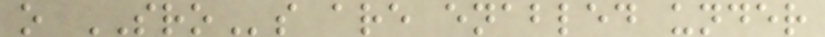o SROs are enabled under
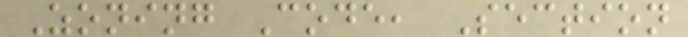Zoning Code, Section
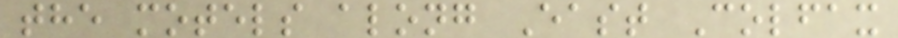the motels along East Colfax
